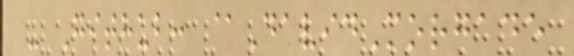- Github: @DavidMorgade
